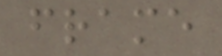frame
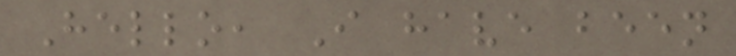Hello, I have been
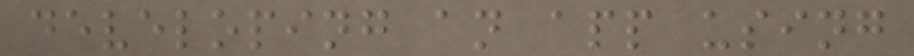developing an app using
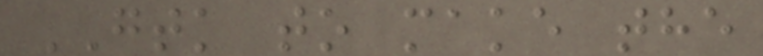GTK to make the
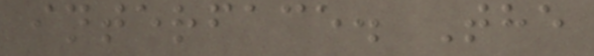interface. The
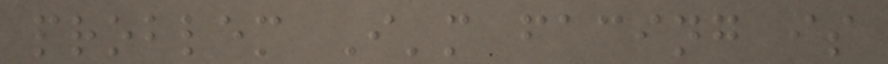problem I'm facing is
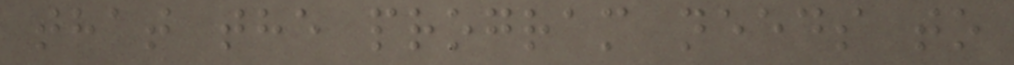that the program needs to
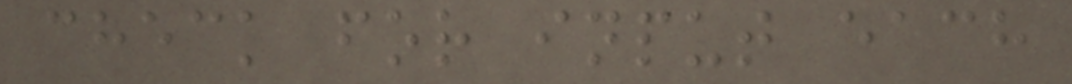check for input each
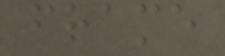frame
